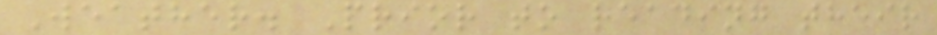Weather. Prior to reading their
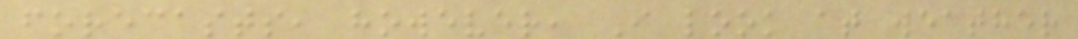forecasts, however, I look at weather
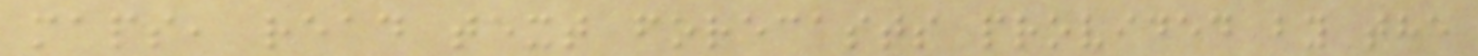maps, read text forecasts provided by the
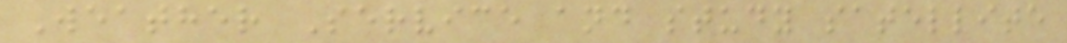Weather Service and study satellite
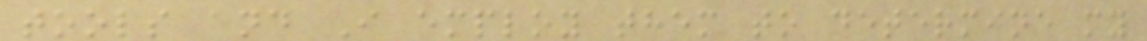tools and I employ them to determine my
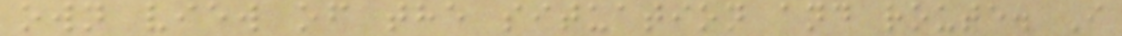own view of the situation and route. I
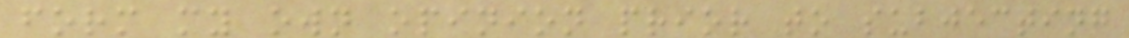form my own opinion prior to subjecting
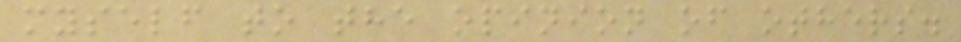myself to the opinion of others.
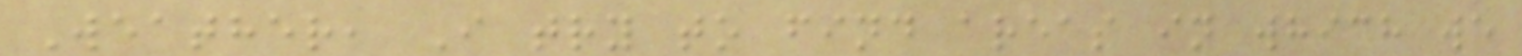Weather, I try to find areas in which we
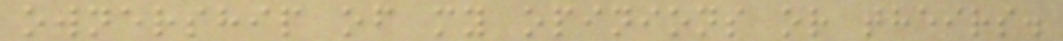ownership of my opinions or theirs.
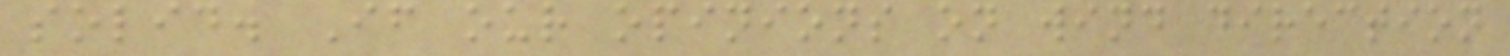solid. If our opinions on wind direction
